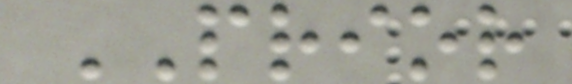PRIOR
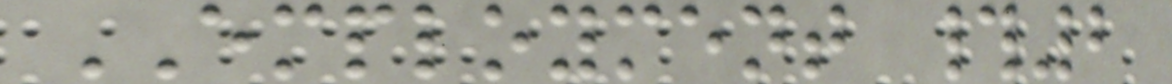EMPLOYMENT #2
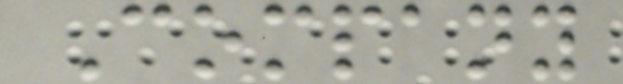Company
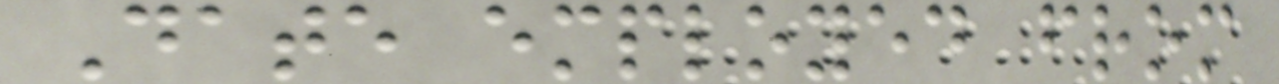Date employed from
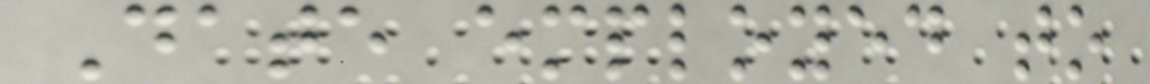Date employed to
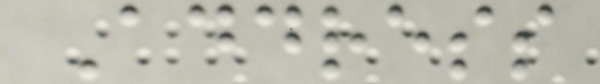Address
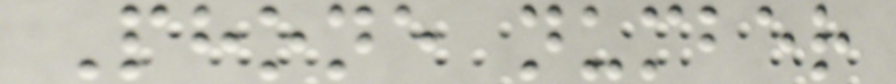Phone number
